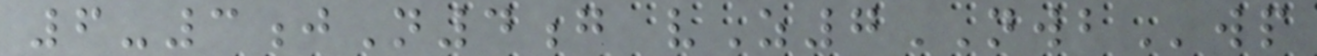6-3jN4g vZ7NWBwp
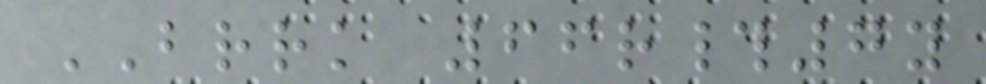BRRK 66r#7y
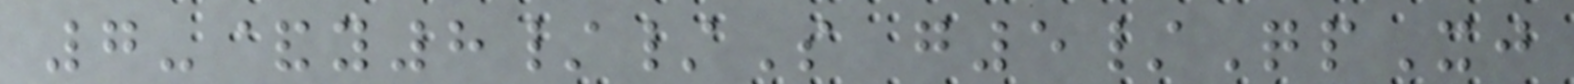7-&y8//S g5/QpXj
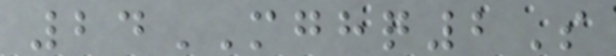24MGHQ2S
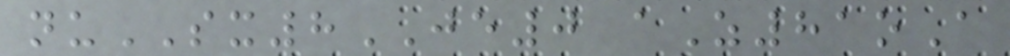nuSX8JE0 aZ81oA
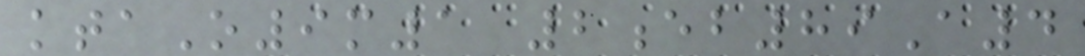ktaO9m1 2eb89A4
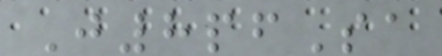J8pfSa
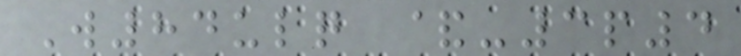W84ulq &-3p4
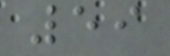59
